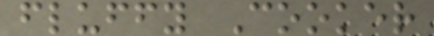fluffy Cooker
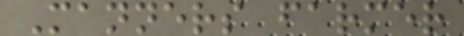Manners farmer
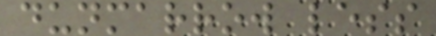dunmarrow less
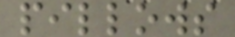pillows
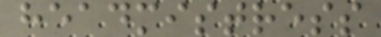headmistress
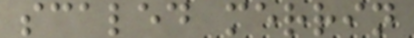scaled merrin
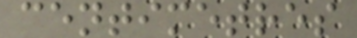centimetres
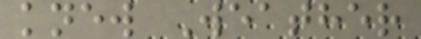knew Weather
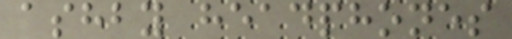ashby headphones
